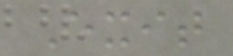Exit
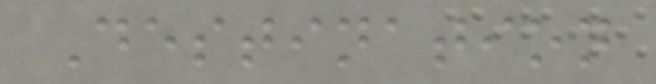Destination
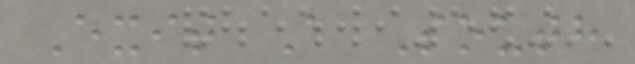Exit A South
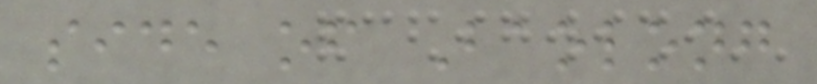side of Baolong
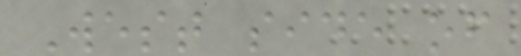West side of
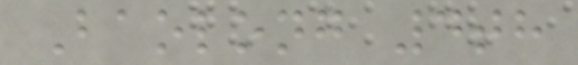Baolong 4th
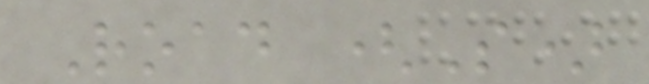Road (S)
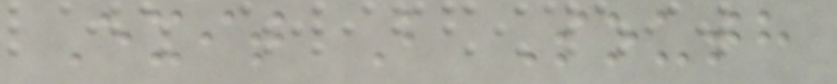Exit B South
